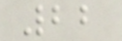22
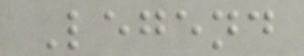Legend
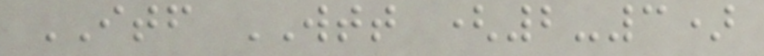ITF WTT (2-3)
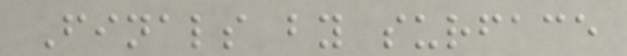Finals by surface
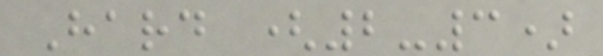Hard (2-3)
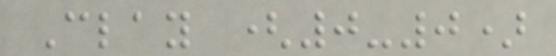Clay (0-0)
